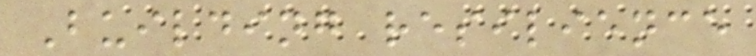Building resilience
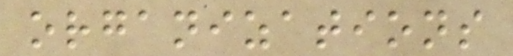organizations
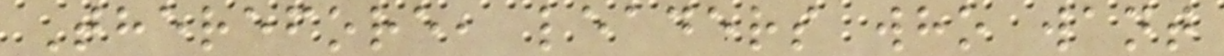Therefore, leaders who want
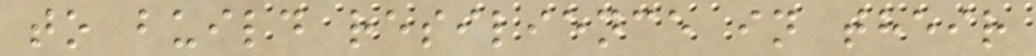to build resilience in their
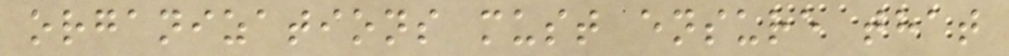organizations must ensure that
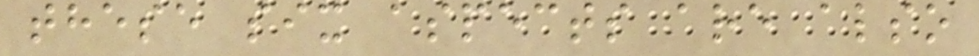these six aspects are also
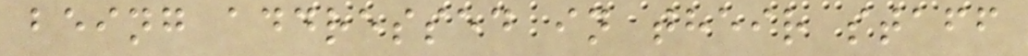being addressed in their staff
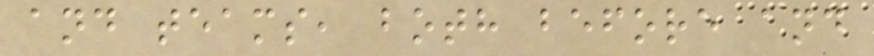and teams, both before and
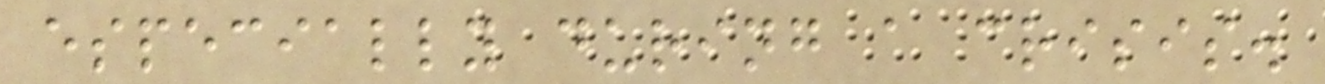especially during a crisis.
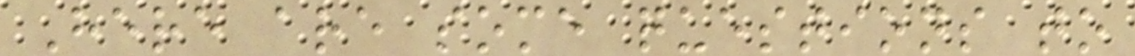Here are some questions to
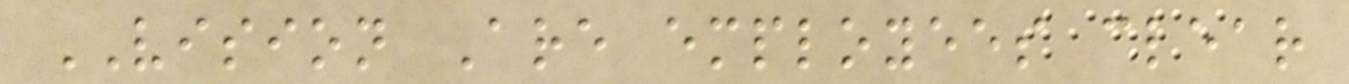VISION Are employees clear
